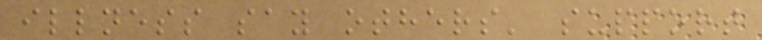illness say others' support
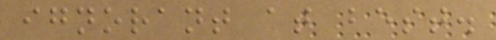ignorant at best.
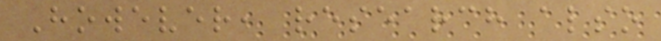However, research also
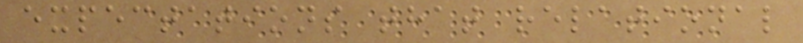expectations that relational
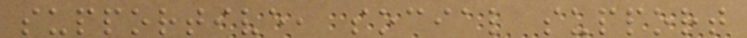supportive, social support
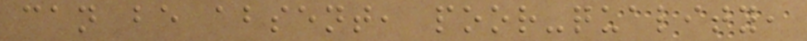can be absent, poor-quality,
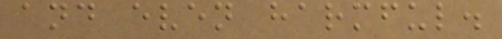and even harmful.
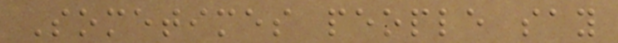Sometimes people say
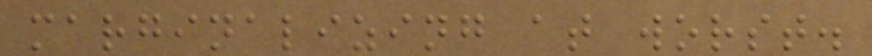marginalizing at worst.
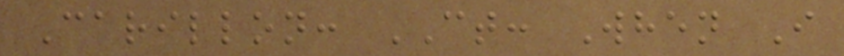Carillon: CT: When I
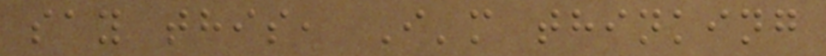say this, I'm thinking
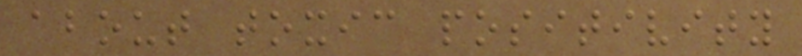about toxic positivity
